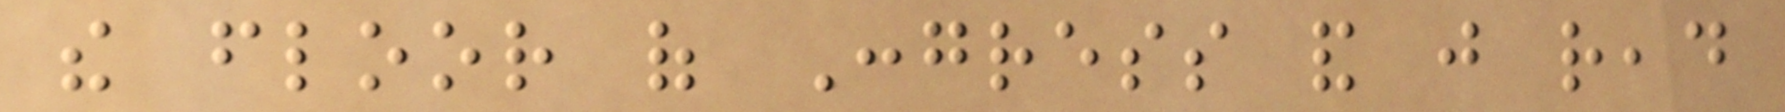the floor of Congress and just read
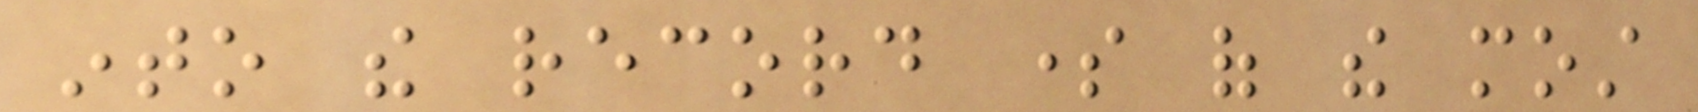into the record some of the most
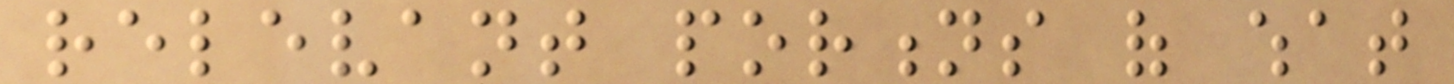relevant portions of what
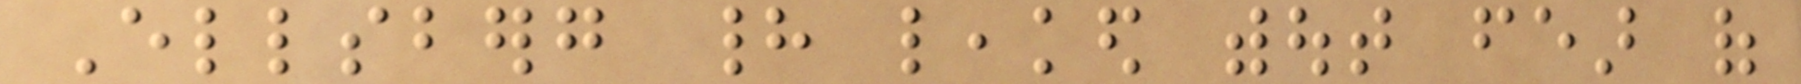Ellsberg had leaked without fear of
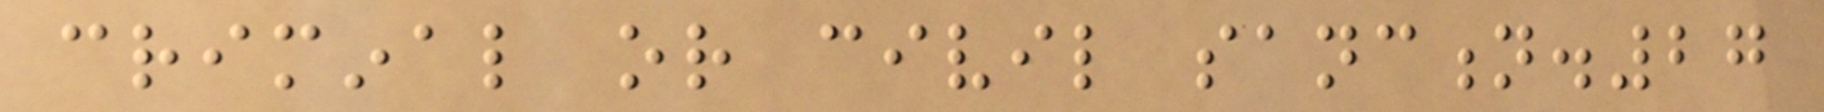criminal or civil sanction.27
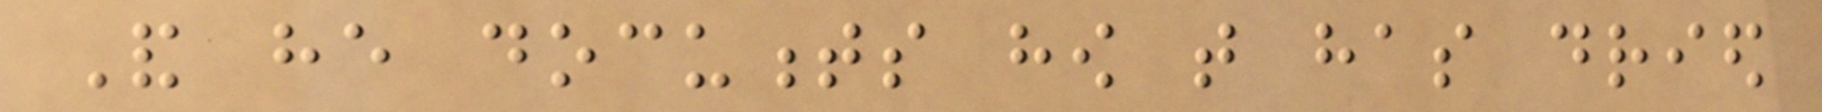And he documents how that has dried
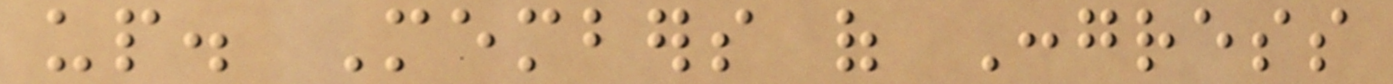up. Members of Congress
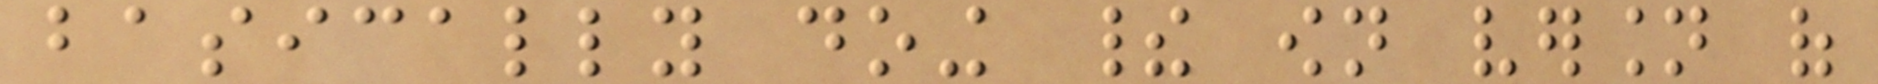basically doing their own version of
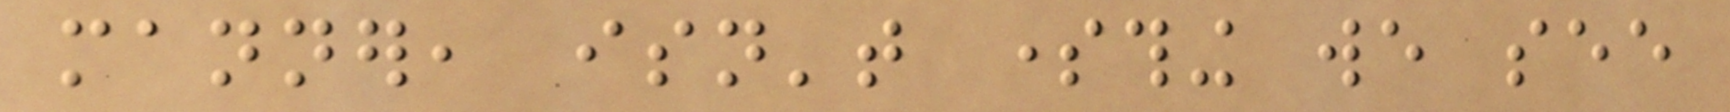manner, isn't something we see
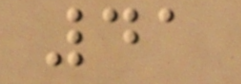41
